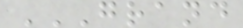GRAND
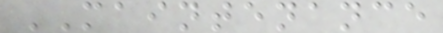MAINTENANCE
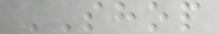SHOP
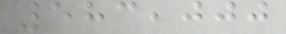583,000
